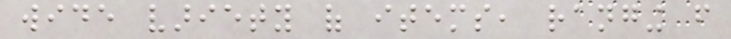wide variety of items, ranging from
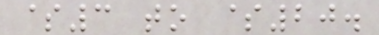$3 to $20.
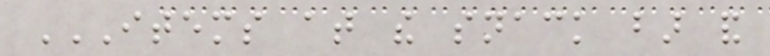ITEMS AT THE SNACK BAR AND
